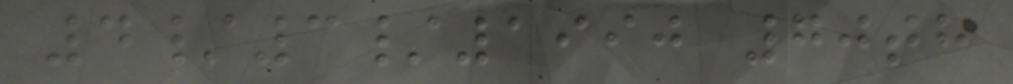4/3/1990 70th
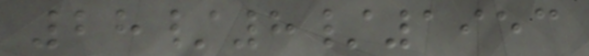28/8/1953
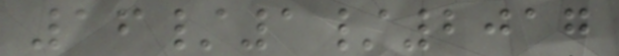16/1/2017
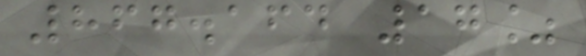867.164 17%
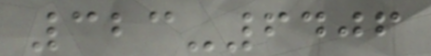323-6406
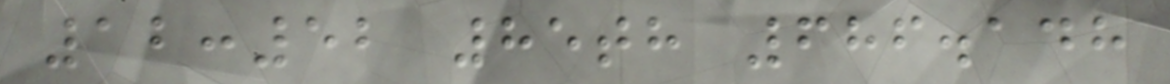12:52 85th 686.148
